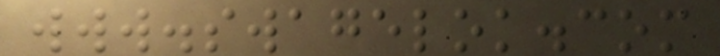www.swagelok.com
